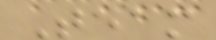Team
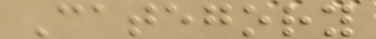Category
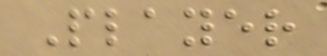Player
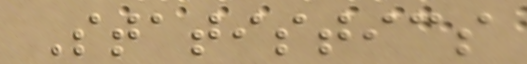Statistics
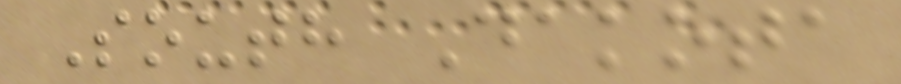South Dakota
